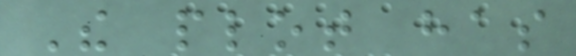The plot has
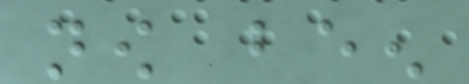now been
